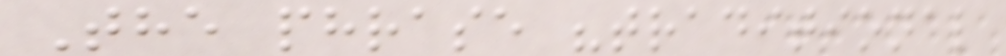The phrase "traditional
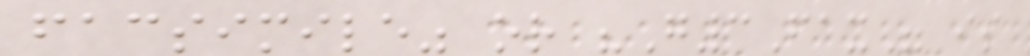facsimile" or "G3Fax" is
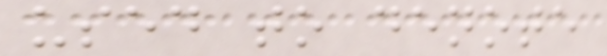used to denote
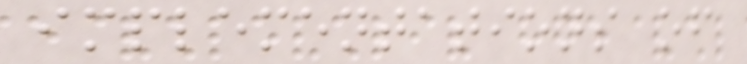implementations of
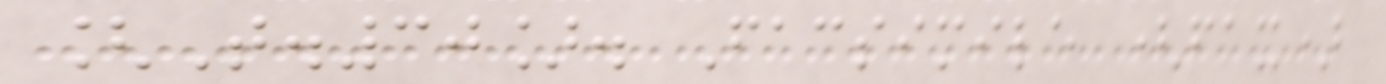[T.30]. Facsimile (fax)
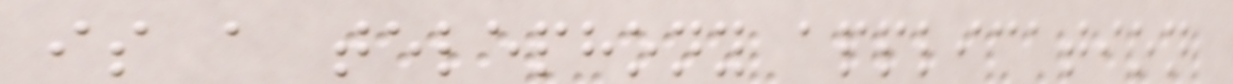is a telephony application
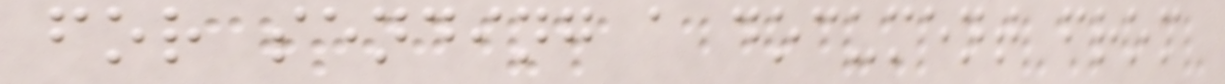for sending a document from
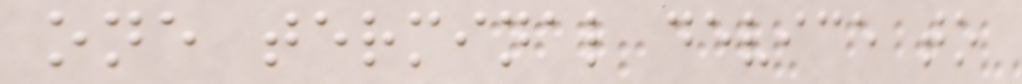one terminal device to
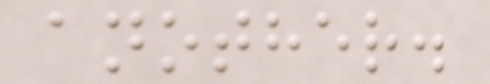another.
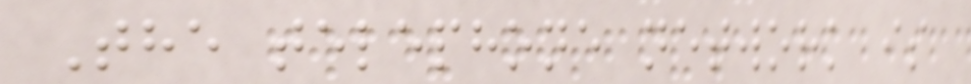The telephone network is
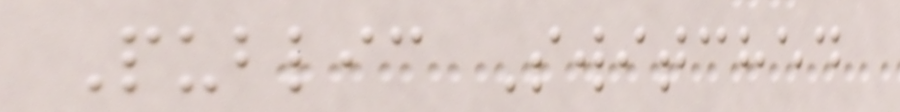Public Switched
